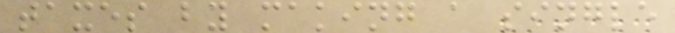taxes by making a single
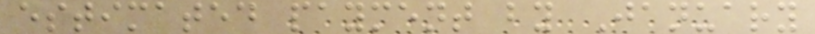estimated payment by January
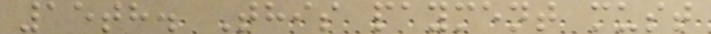15th. This payment must
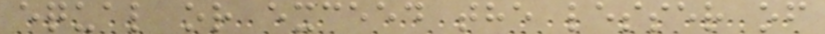equal or exceed the lesser of
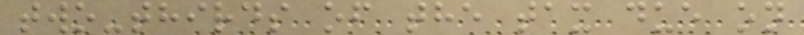two-thirds of the tax due on
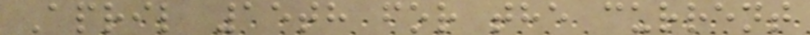April 15th for the current
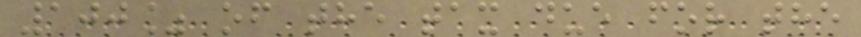100% of the tax due for the
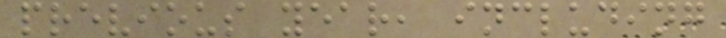previous year, including
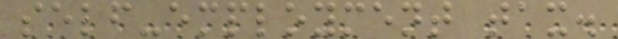self-employment tax.
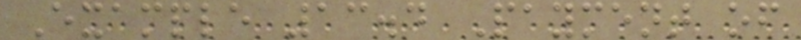Example 13.4 Payment of
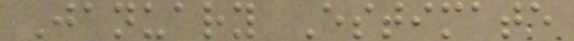January Estimate
